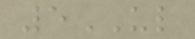5UL
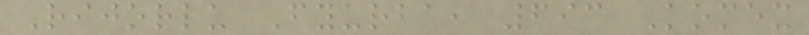Rijorlu Fyurba, 693 Komex
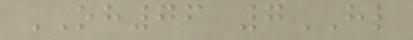OH76 7HL
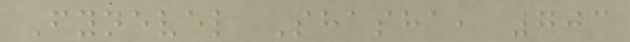Fynevel Shasha, 703
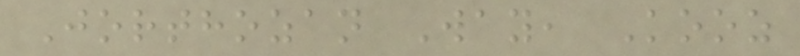Jorthozan Way, Kooz
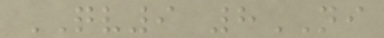QV9 8NI
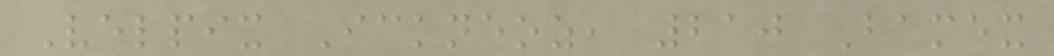Velpix Ickneoz, 210 Bamex
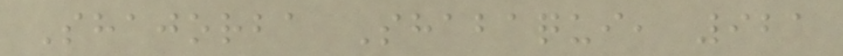Shajorba Shabaqui, 921
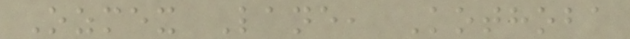Ozmex Lane, Kothoba
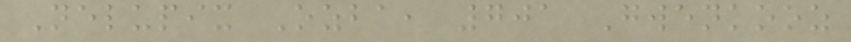Nelupix Ozba, 701 Gwenkooz
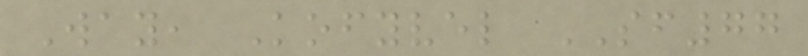Way, Kofyvel SF77
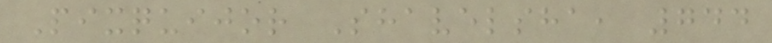Pixquijor Shavelsha, 744
